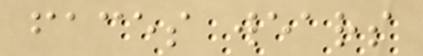faces wears
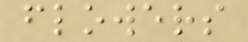flowers
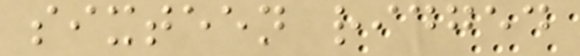sixteen ridged
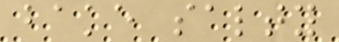bake salty
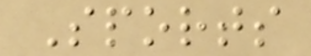Sports
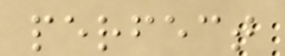perfect
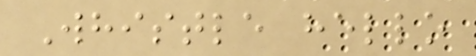Whistle hello
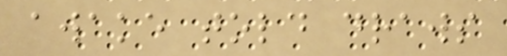awake told draws
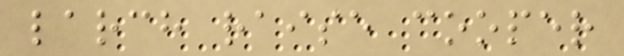larch raise cooper
